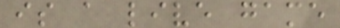is a live game
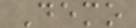Demo
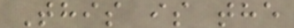This is the
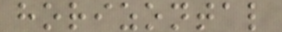horizontal
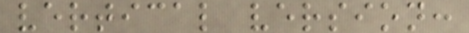vertical version:
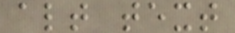alt text
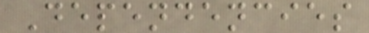Dependencies
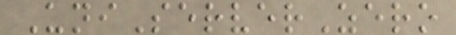UniServerZero
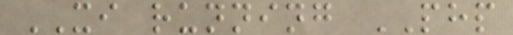XI running PHP
